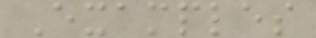Examples
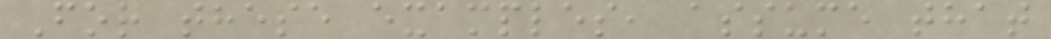For these examples, assume that
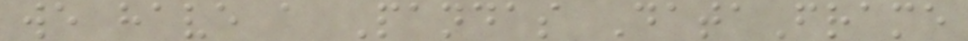we have a Pandas DataFrame
